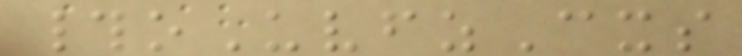#oUvfzCxs
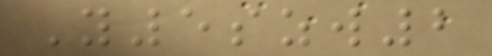Y5szw2
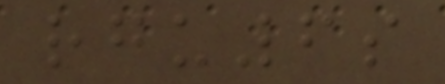rgu6s
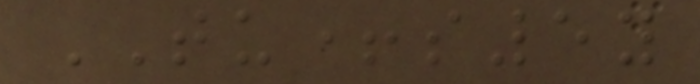TU+s5y
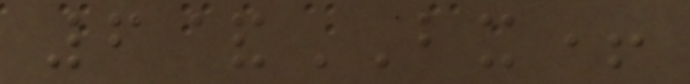6&BX+
